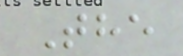The
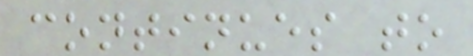continues to
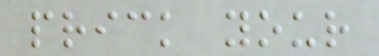prick your
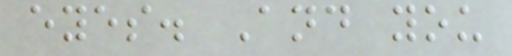eyes. And you
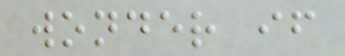wonder if
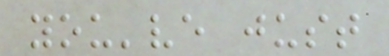you've just
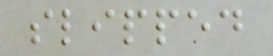slipped
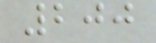200
